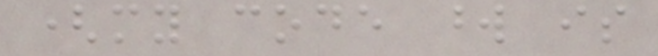(my code word is
